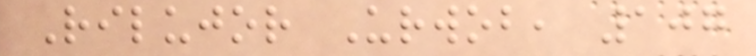Rilujor Urwob, 107
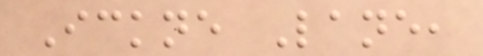Ickne Lane,
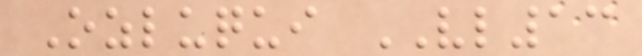Ozluqui VL13
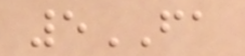5FA
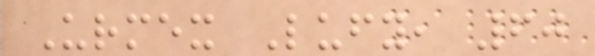Urmex Lufy, 60
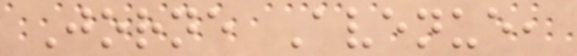Jorne Avenue,
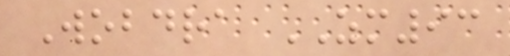Wobdra ZM93
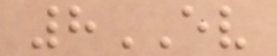8EV
